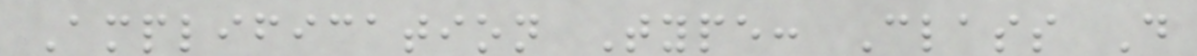Amplification Type: Class D
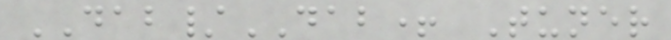DAB/DAB+ Tuner
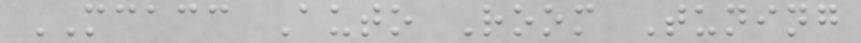MCACC Auto Room Tuning
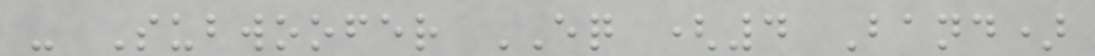- Subwoofer EQ (4 Band)
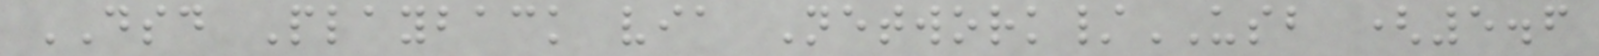DSD Playback via Network/USB (5.6
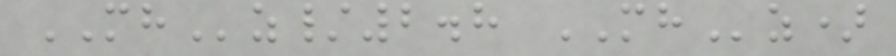MHz/2.8 MHz)
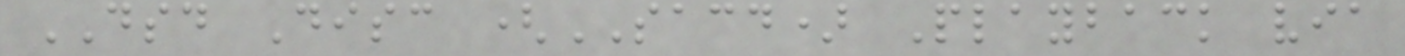DSD Disc (SACD) Playback via
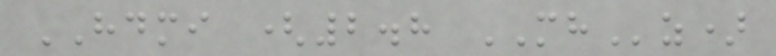HDMI (2.8 MHz)
